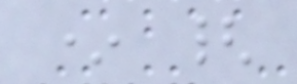* {
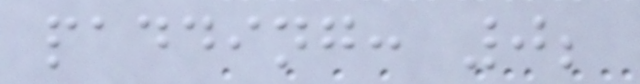padding: 0;
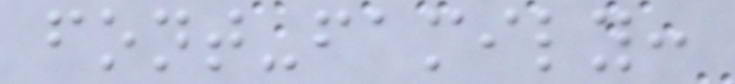font-family:
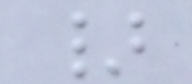}
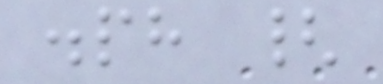.ph {
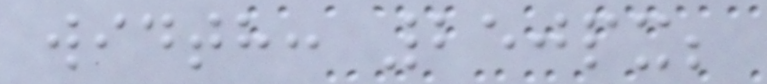width: 250px;
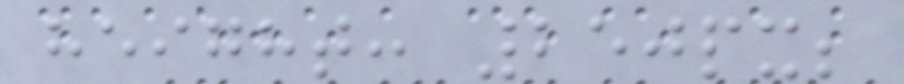height: 250px;
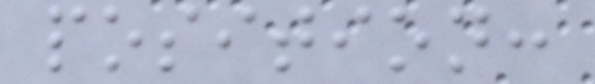position:
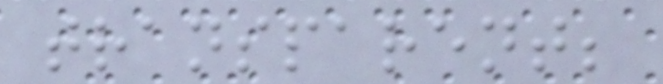transparent;
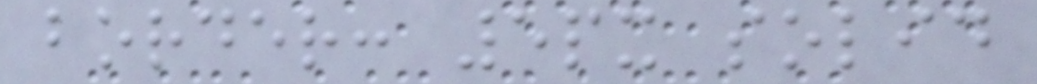border: 5px solid
